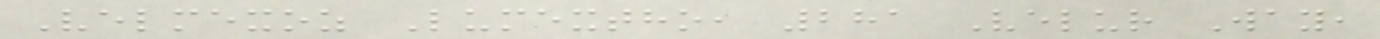Velmexoz Lumextho, 281 Velur Way,
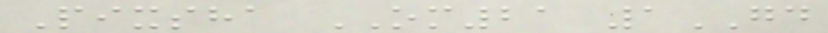Pixsha OM21 1GD
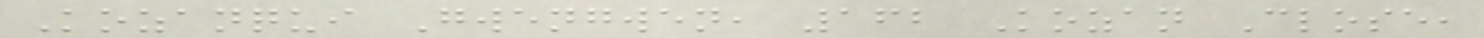Kozanqui Gwengwen, 162 Kozan Close,
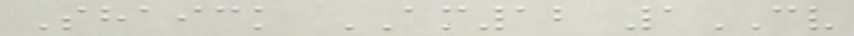Shaick AM12 1CV
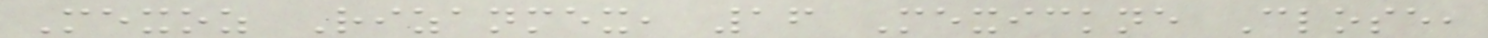Mexoz Rizanmex, 16 Mexickne Close,
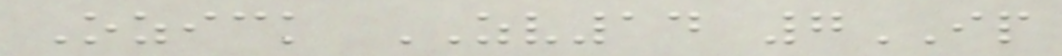Ozick ZV14 7IP
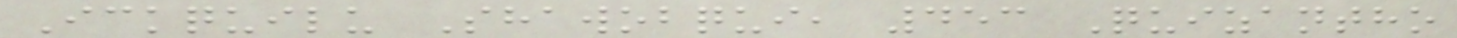Ickquilu Shawobqui, 453 Quizantho
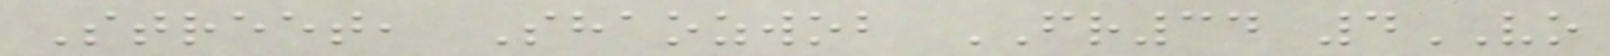Street, Shaozwob FR34 4VO
